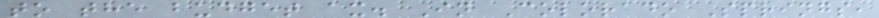to the budget ax. In Colorado Springs,
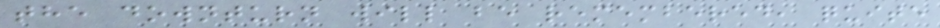the downturn will be remembered, quite
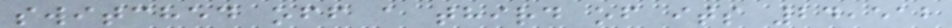switched off a third of its 24,512
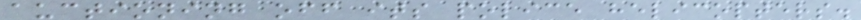auctioning off its police helicopters.
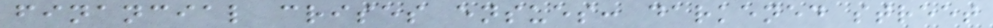financial crises ensues: darkened street
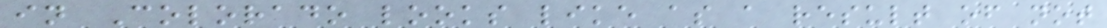in Colorado looks like as a result of not
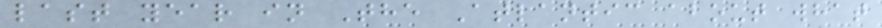last year in The Atlantic about what
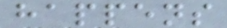happens
